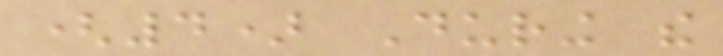(4) During the
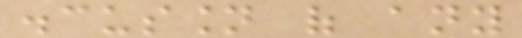discussion of any
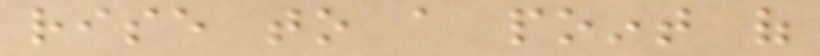rise to a point of
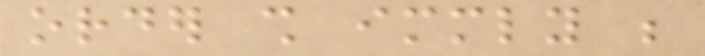order shall immediately be
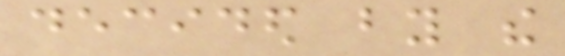decided by the
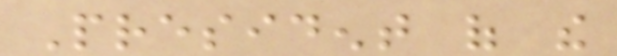President of the
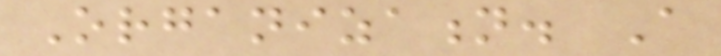Organization. A
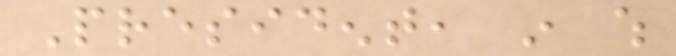President, in which
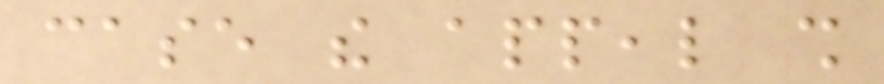case the appeal shall
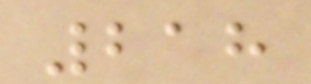218
